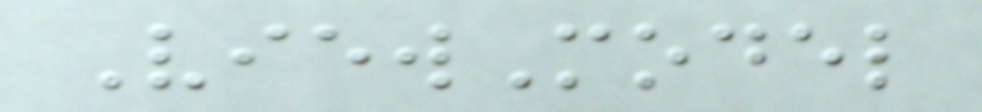ViewModel
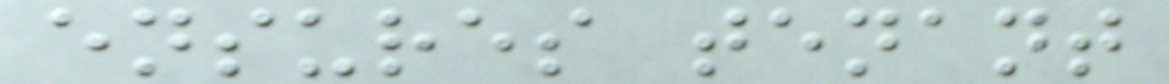ensures tenant
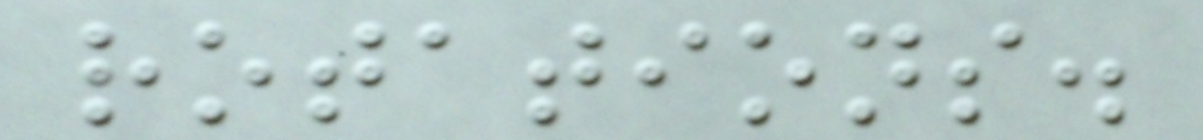rotations.
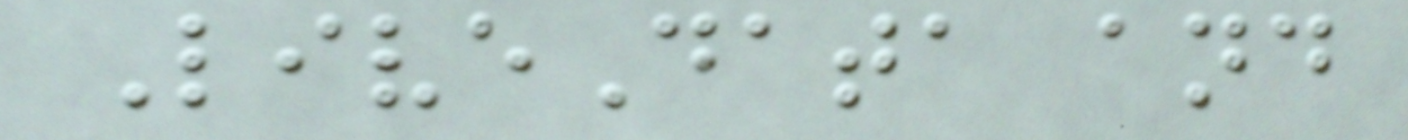LiveData and
